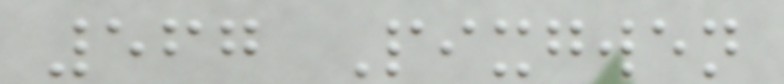567 Pixgwen
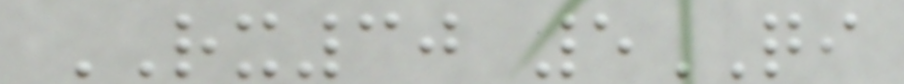RX30 5QI
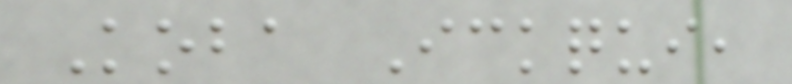Koba Ickqui,
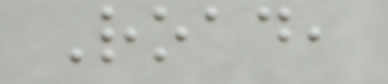Road,
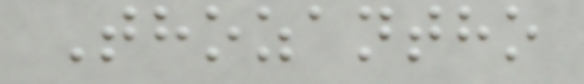Thozantho
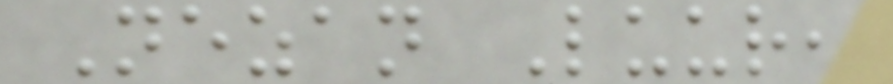Nezan Luur,
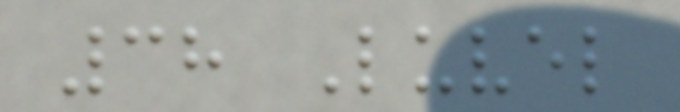38 Luvel
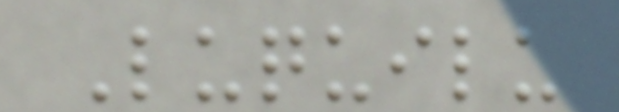Luquilu
